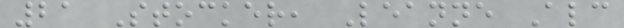21 Stocker, Leanne Alc
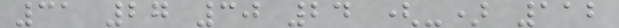31 27 30 24 (-) 112
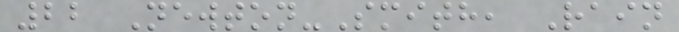22 Newton-Smith, Rain
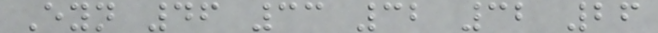Eyn 46 33 32 32 26
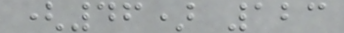(46) 123
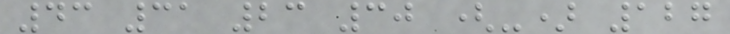43 31 23 30 (-) 127
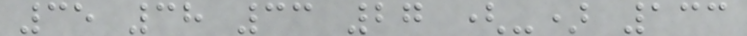35 38 33 27 (-) 133
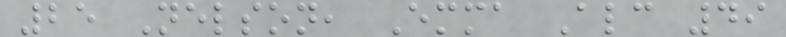25 Nelson, Emma Alc 49
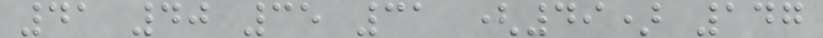41 40 35 31 (49) 147
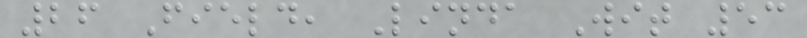26 Field, Linda Wit 53
